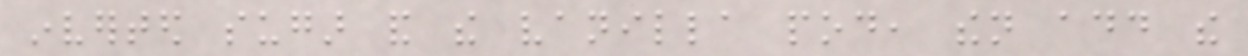inverted sugar and the vanilla pod, then add the
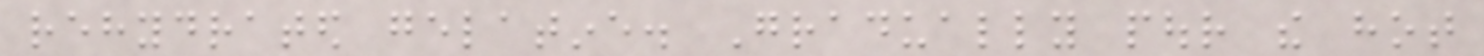rehydrated gelatine. Gradually pour the hot
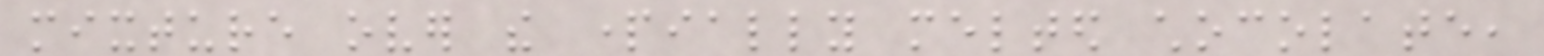mixture over the partially melted chocolate,
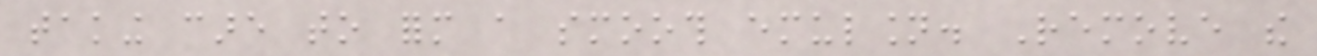taking care to form a smooth emulsion. Remove the
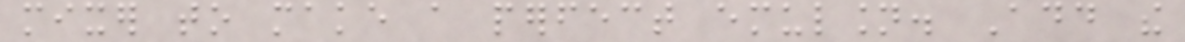mixer to make a perfect emulsion. Add the
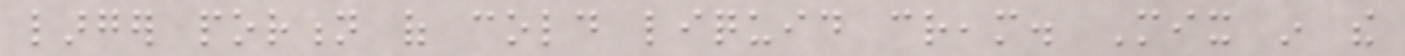larger portion of cold liquid cream. Mix in the
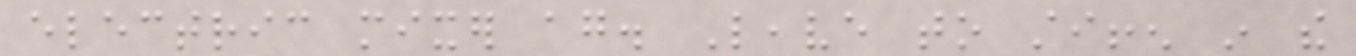electric mixer again. Leave to stiffen in the
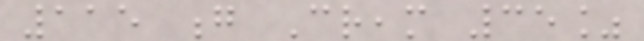115 g Cream 35%
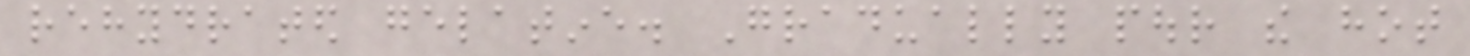rehydrated gelatine. Gradually pour the hot
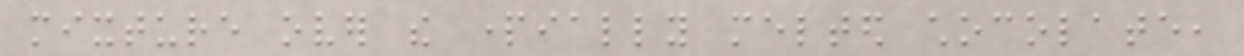mixture over the partially melted chocolate,
